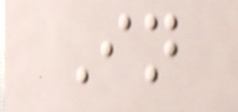In
